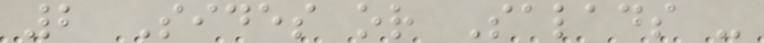2 Sides or Salads -
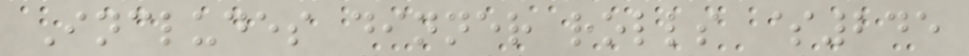Includes dinner rolls $245
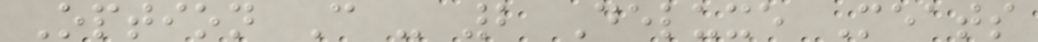Option C - 2 Deluxe Meats
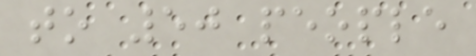to 50 people
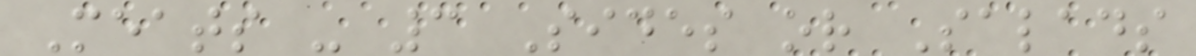Meats - 3 Sides or Salads
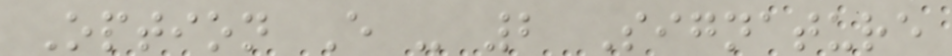Option E - 2 Signature
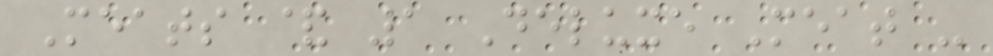Meats & 1 Deluxe Meat -
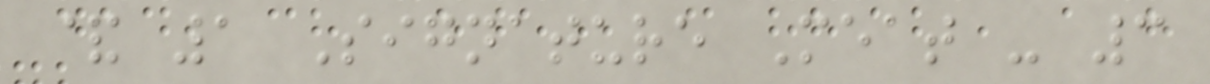& 1 Signature Meat - 3
